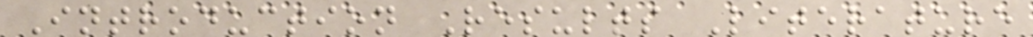Introduction Results Literature
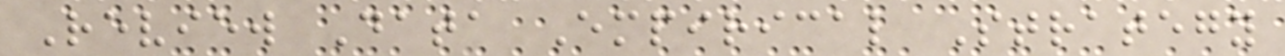Review Data Empirical Strategy
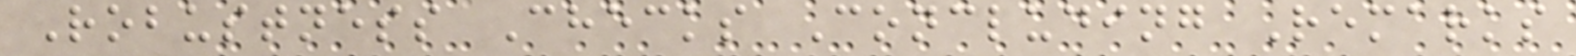Robustness Checks Concluding Remarks
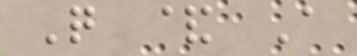Q & A
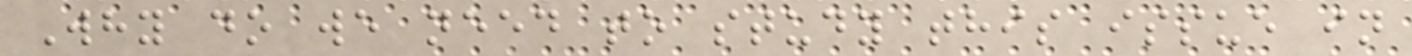Why do we need to study this issue in
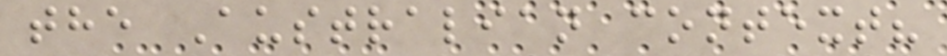the Australian context?
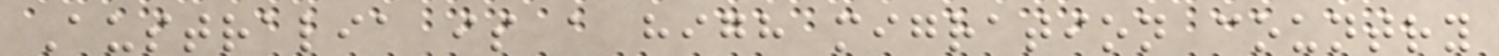Australia is a high migration country
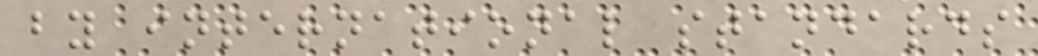by international standards
